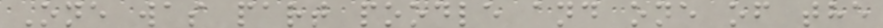One was part poodle and one of the
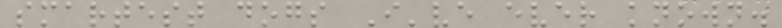smartest dogs I've ever known.
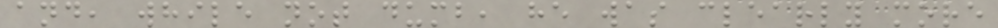and, while not dumb, he was clearly more
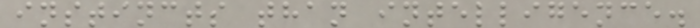instincts than intelligence.
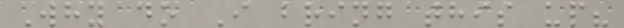Why do I bring this up?
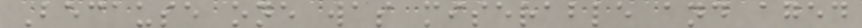Because one was miserable and aged
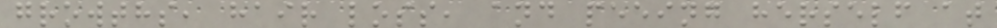growths, hair loss, and peeing herself at
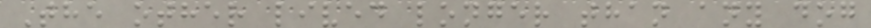The other lived longer than any dog
